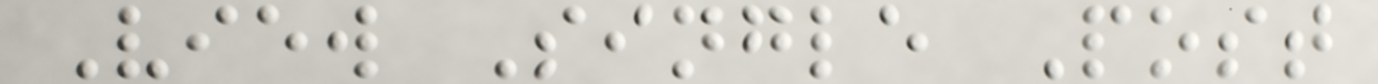View Single Post
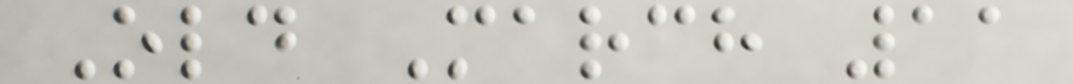Old March 11
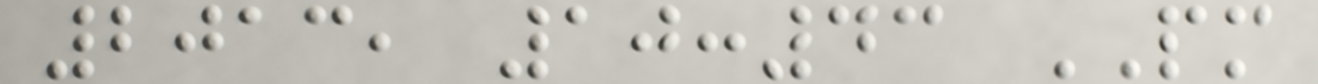2013, 10:43 PM
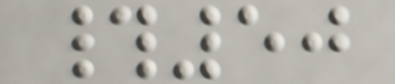#50
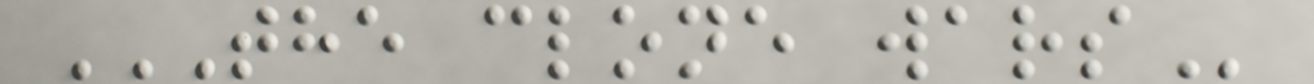THE CLONE WARS
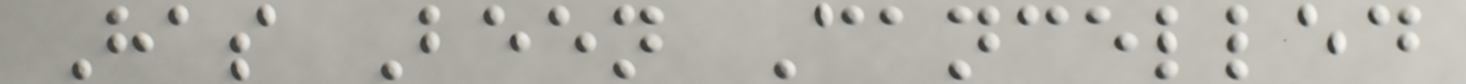Has Been Cancelled
